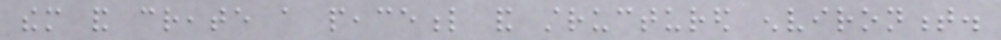them and create a peaceful and structured environment.
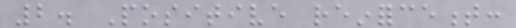2. Positive reinforcement:
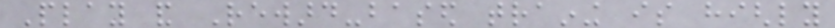Play and Reward-based training is highly
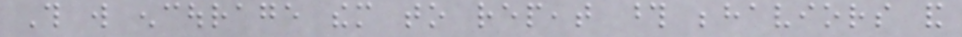This will encourage them to repeat those behaviors and
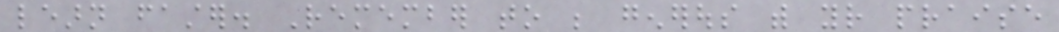learn faster. Remember to be generous with your praise
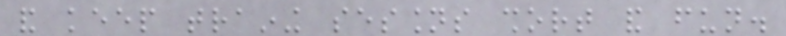and keep training sessions short and fun.
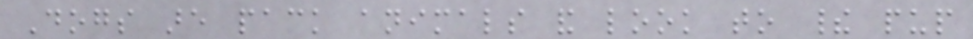Dogs are pack animals and look to their pup
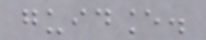guidance.
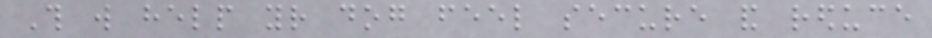This will help your dog feel secure and reduce
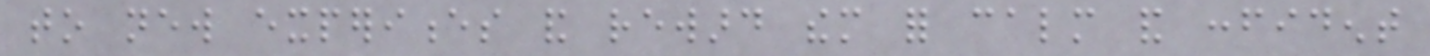to new experiences and reward them for calm and confident
